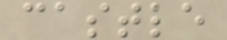castle
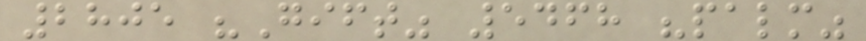2805 "Gift" 5468 "palm"
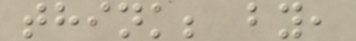think; by,
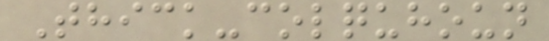Thick-colquhoun
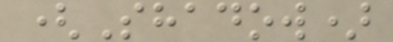(Shadow)
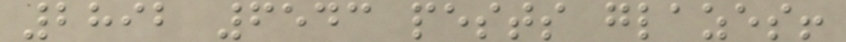2892 6543 pests glazes!
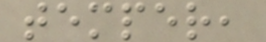temper,
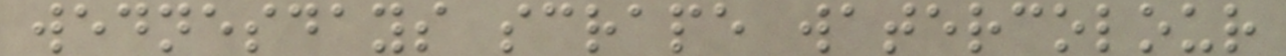wednesdays scrape watercolour
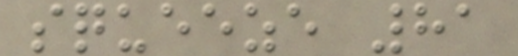squeeze 81
